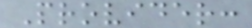Provider:
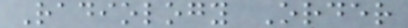Radiology Order
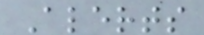Alerts
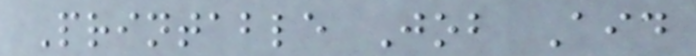Printable Job Aid
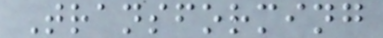Transforming
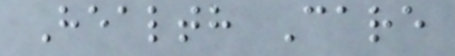Health Care
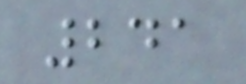241
